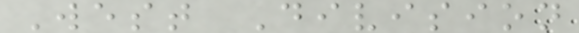West Division
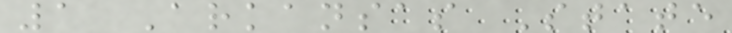1 Arkansas State
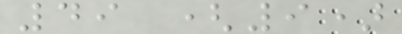49 (9)
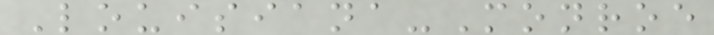Louisiana-Monroe
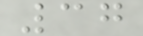37
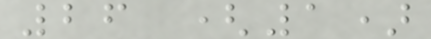26 (1)
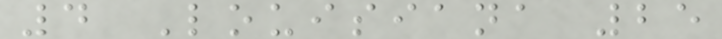4 Louisiana 25
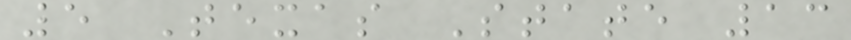5 Texas State 13
